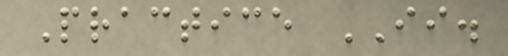Practice II.
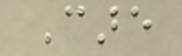Care
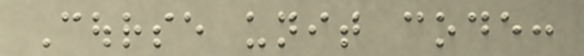Course unit code:
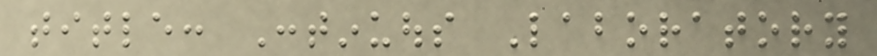title: Continuous Laboratory
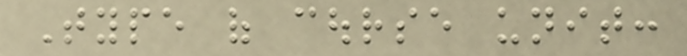Type of course unit:
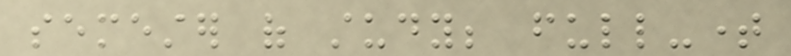semester of study; full-time
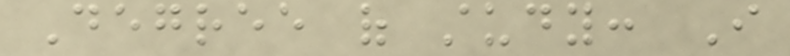Degree of study: I
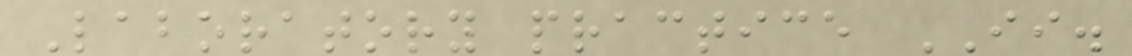Laboratory practice II.
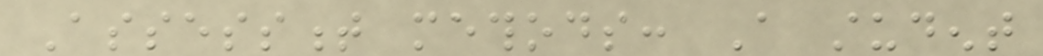Assessment methods: A student
